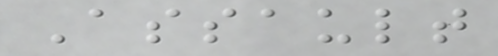Assault
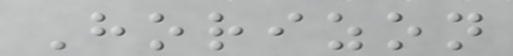Horizon
